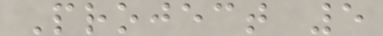Project 5
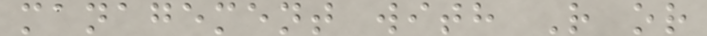management with R or
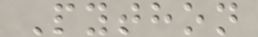Python
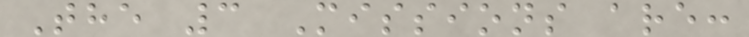The 3 Missions are:
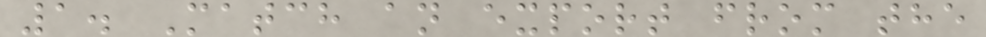1. Match an export from the
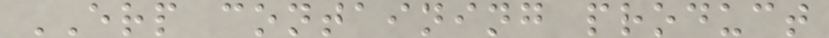ERP containing product
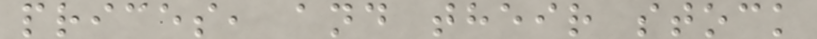prices, and their stock
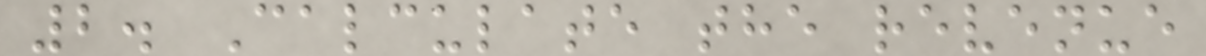2. Calculate the revenue
